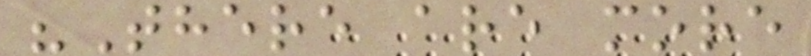"There are more
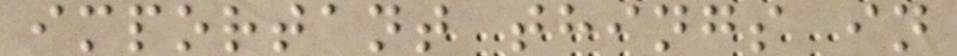important things in
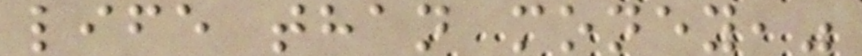life than money,"
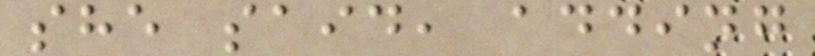she said, adding
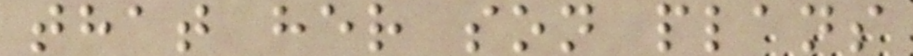that her son plans
